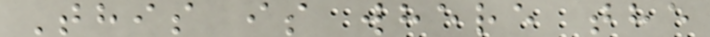This is where the
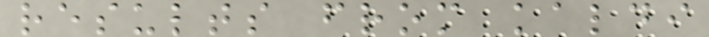results from kaldi
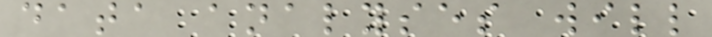data analyses will
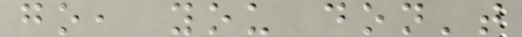go, you don't
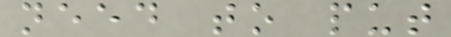need to put
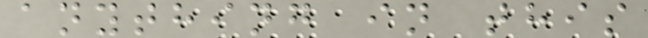anything in this
